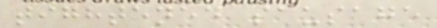tightened sausage
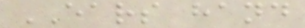EARS hand
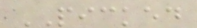PICKED
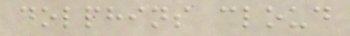dolphins cloud
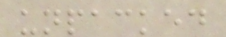unpacked
